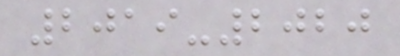2019-2020
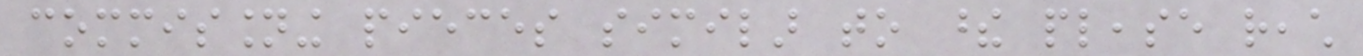commissioning pieces similar to these please reach
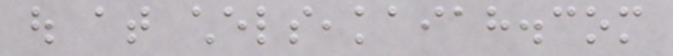out at chelseakaiah.com
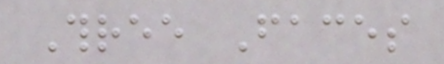Three Faces
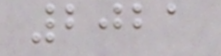2021
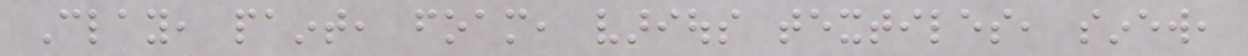Clay, paint, foam, various textiles, sinew,
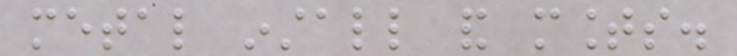metal install and mounts.
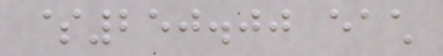$250.00 each
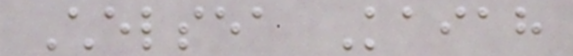Chelsea Kaiah
